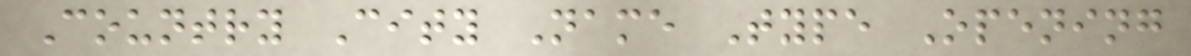Country City Name Type Opening
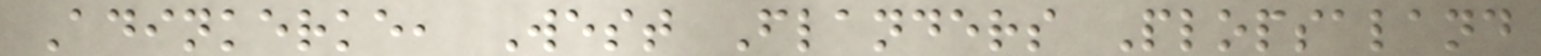Adinkerke, West Flanders Plopsaland
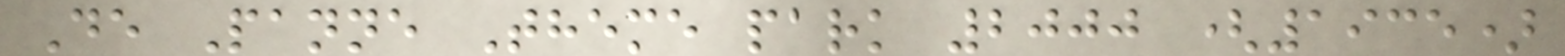De Panne Theme park 2000 (1935)
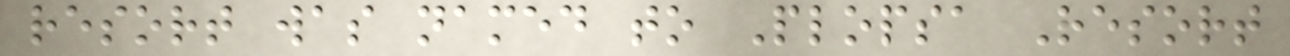resort was named to Plopsa Resort
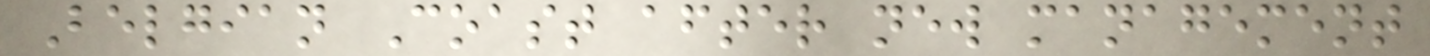Belgian Coast after new management
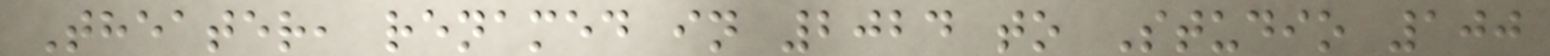Theater, renamed in 2024 to Studio 100
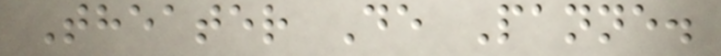Theater De Panne.
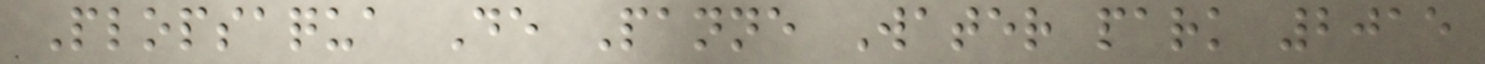Plopsaqua De Panne Water park 2015
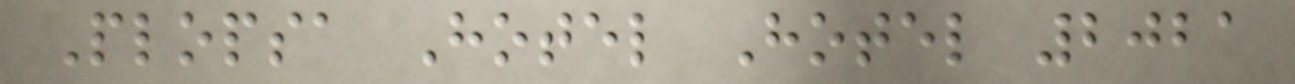Plopsa Hotel Hotel 2021
